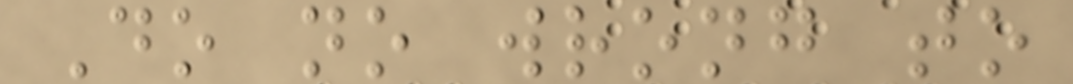Do no wrong to
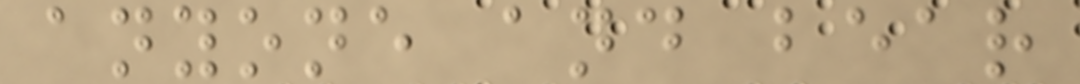anyone and bear
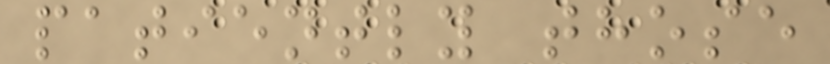patiently those
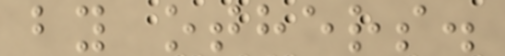by others.
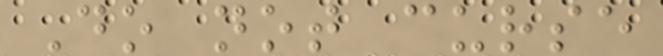Do not curse
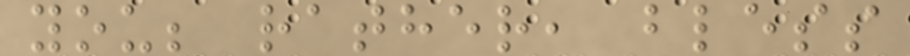you; rather, bless
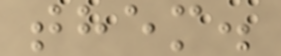them.
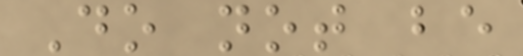Do not be
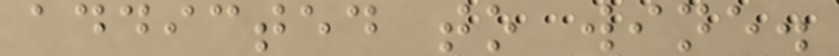addicted to wine.
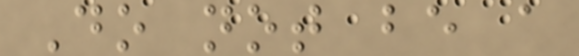Do not be a
